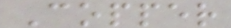Copper
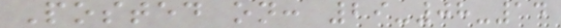Posted on: 29-08-14
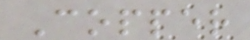Copper
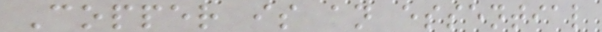Copper is an essential
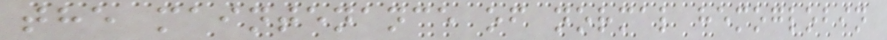the maintenance of normal hemoglobin
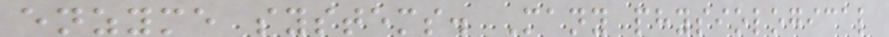enzyme systems. Many physiological
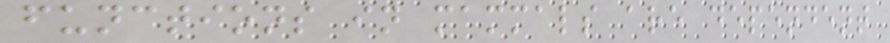functions in mammals are dependent
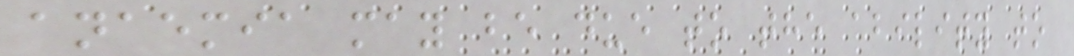anaemia may be due to the ability to
